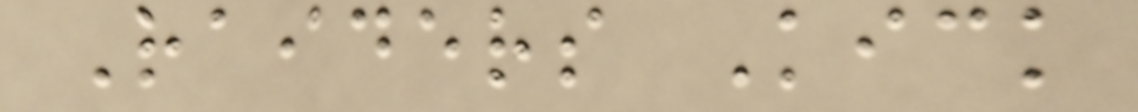Raiders Kick
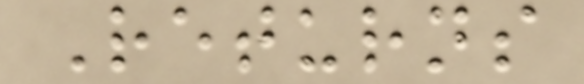Returns
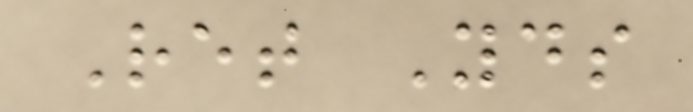Ret Yds
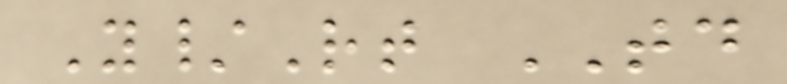Y/Rt TD
